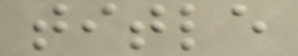title
